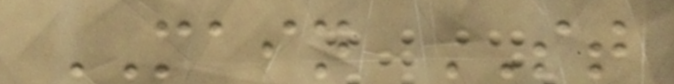MAIN ST
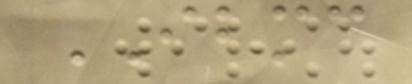IBMC
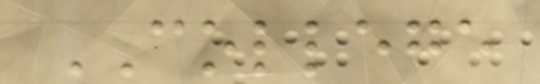COLLEGE
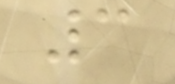3
